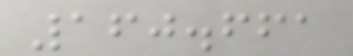160.661
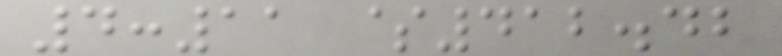4:11 $412.42
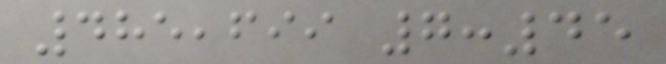485,699 7:45
